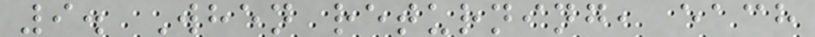9. When returning, each
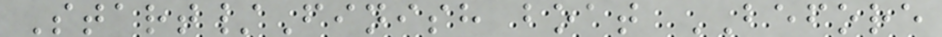Start/Finish boat BEFORE
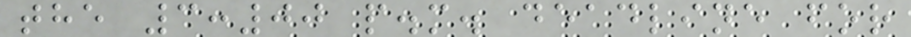the 3:00 p.m. deadline for
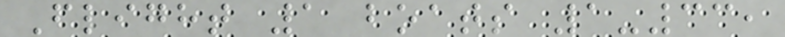Flight 1 boats 1-33,
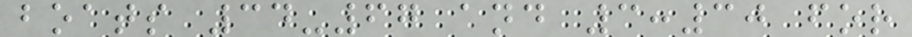boats 34-67 and 3:30 for
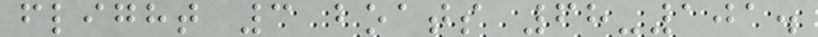flight 3 boats 68-101.
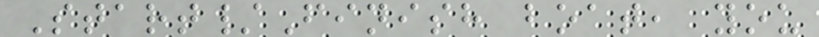Start/Finish boat, you
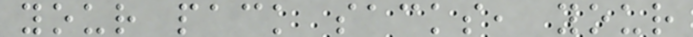your pack sacks, your
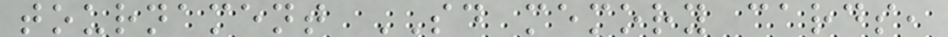tournament SD memory cards,
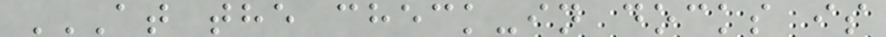AT THE CHECK-IN DOCKS IS
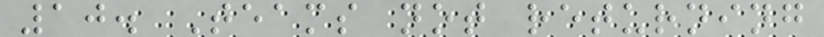10. Teams not returning
